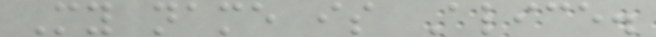My name is Alice.
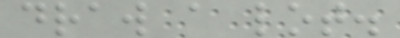draw a lot.
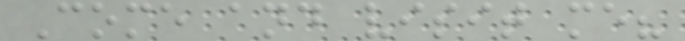Come and visit me?
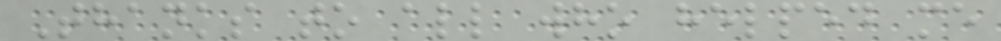Thanks to all who helped me
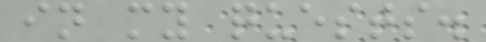in my quests.
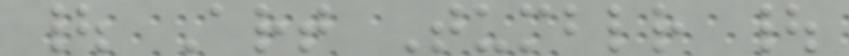| Art Tumblr |
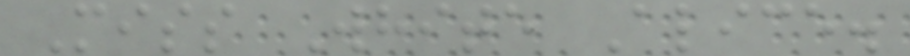Miss White Alice.
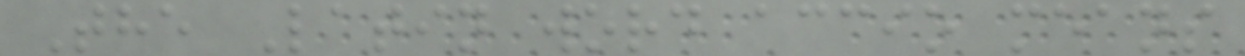The Latin word accio means
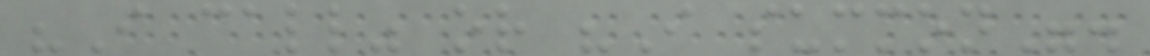"I call" or "I summon".
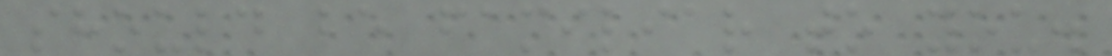should be familiar to you.
